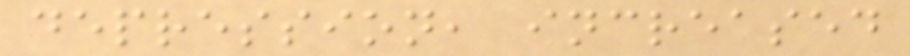depression, increased
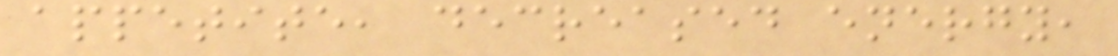appetite, decreased energy,
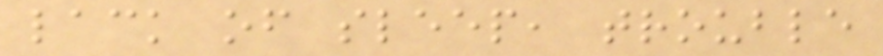lack of sleep, trouble
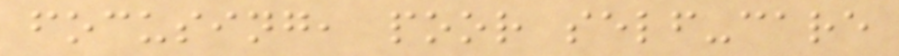focusing, poor self-care
